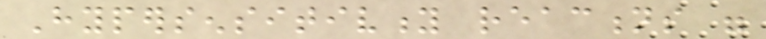Hypersensitivity reactions were
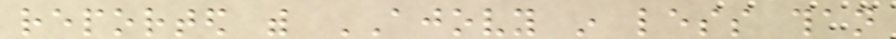reported with AJOVY in less than
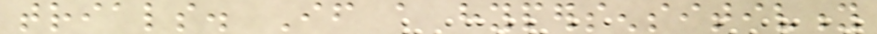trials. If a hypersensitivity
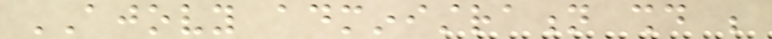AJOVY administration should be
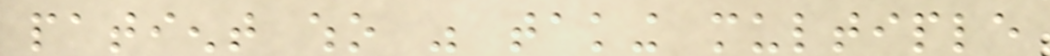patient who was taking multiple
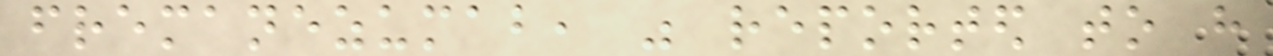fremanezumab, was reported to have
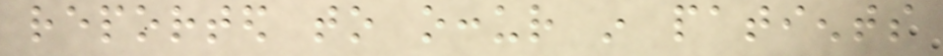reported to occur in patients
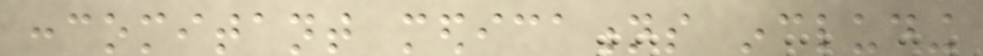concomitant medications including
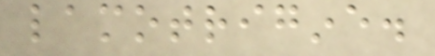lamotrigine.
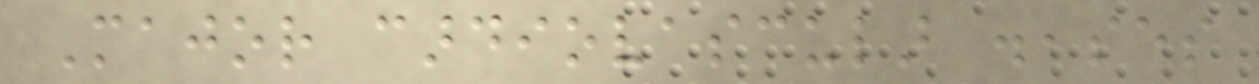Major cardiovascular diseases
